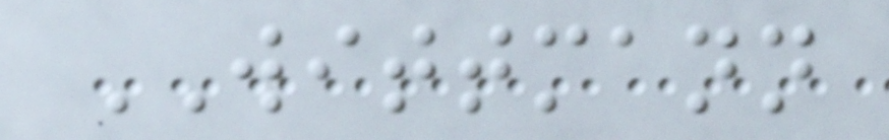WITTMANN
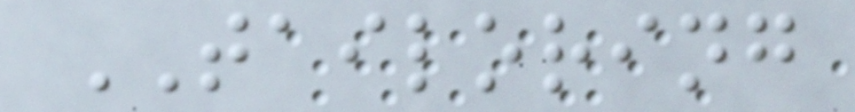TAILORING
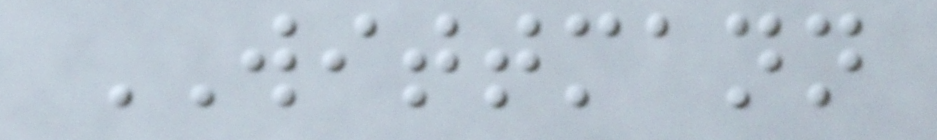WITTMANN
